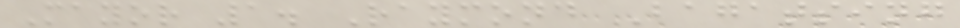Mayor 1. Raymond Bagatsing
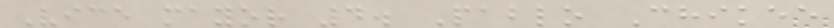Vice mayor 4. Pablo Chikee
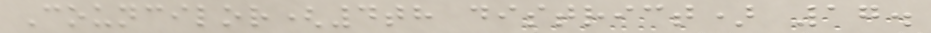Councilor(4th district) 17.
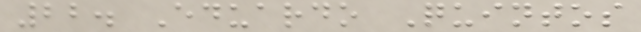22. Eduardo Quintos
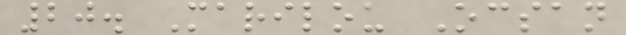20. Marilou Ocsan
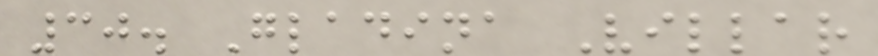30. Gladina Villar
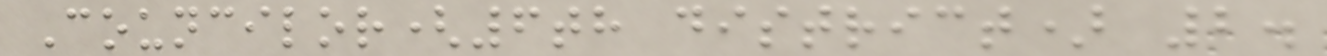Councilor(6th district) 2.
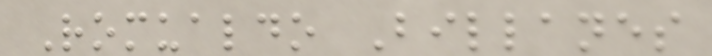Romualdo Billanes
